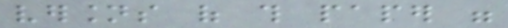versions of this paper were
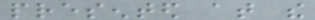presented at the
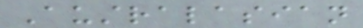Australasian
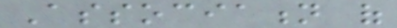Association of
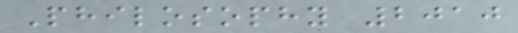Philosophy 2010
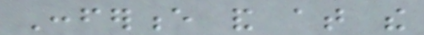Conference and at the
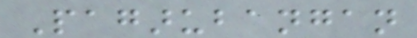Pagarubangan
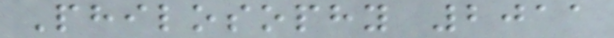Philosophy 2011
